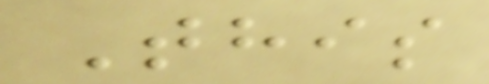This
